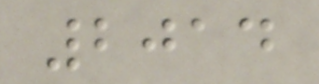2014
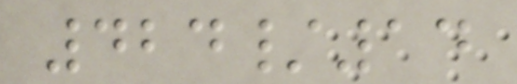424/14
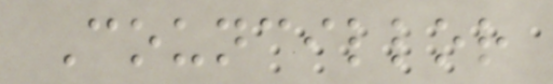Councillor
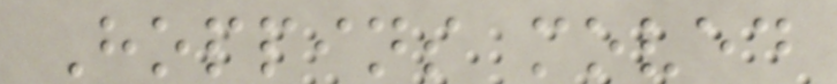Hoppins moved
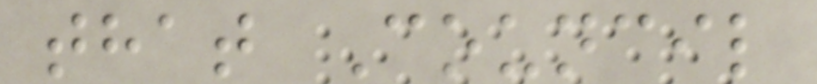that Council
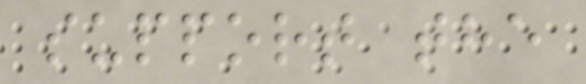support the
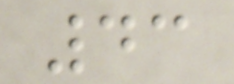43
